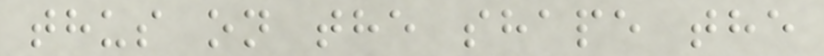thus on the shape the
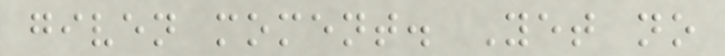given moment. Yet no
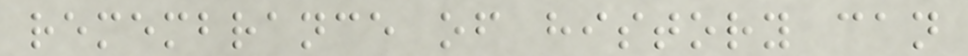remembrance of history can
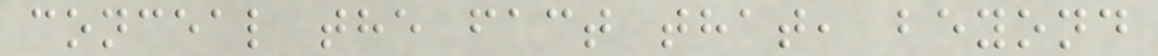conceal the fact that, beyond
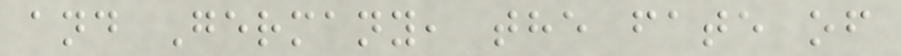and Germany, the fate of
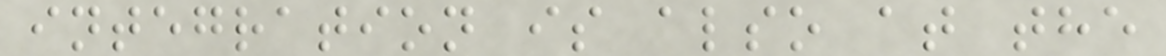integration is also at the
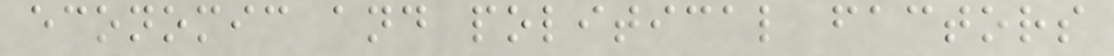economic and political factors
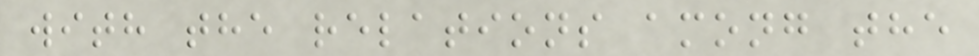with the relations among the
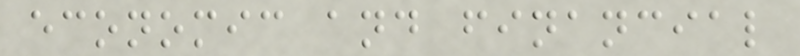economic and financial
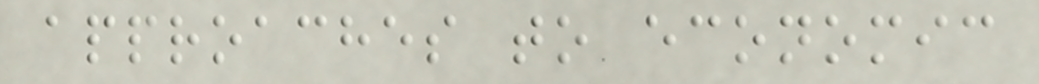approaches to economic
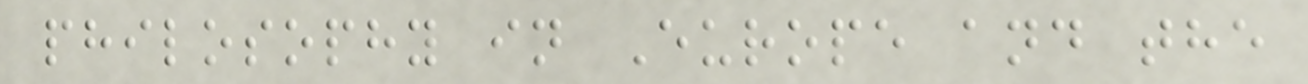philosophy in Europe and the
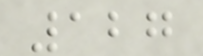127
